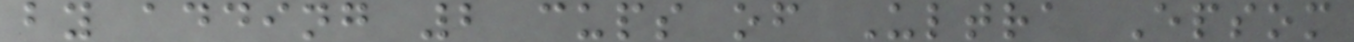by adding 2 cups of Ultra Epsom
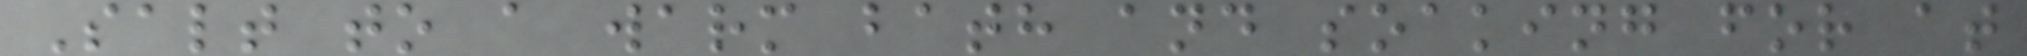Salt to a warm bath and soaking for at
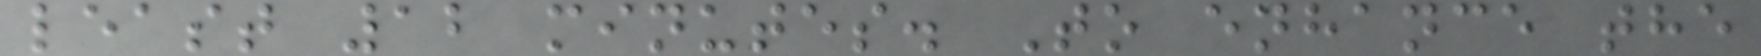least 12 minutes. To enhance the
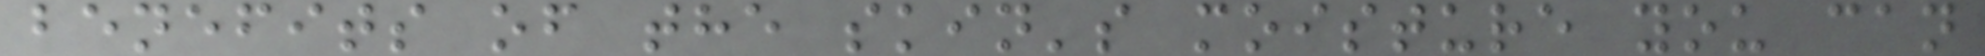benefits of the skin's moisture you can
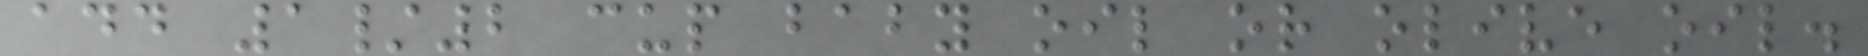add 1/2 cup baby oil or olive oil.
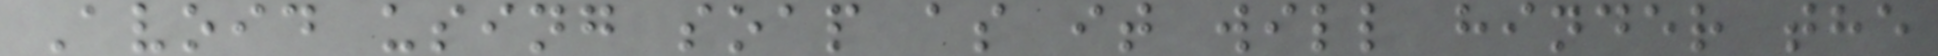Avoid using soap as it will hinder the
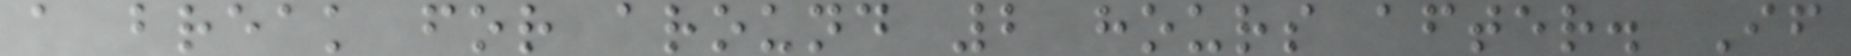a break for around 2 hours after. If
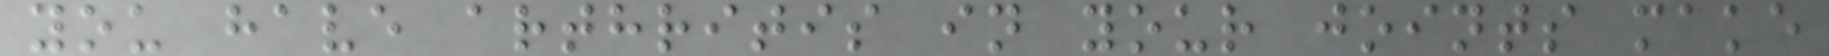you have arthritis in your joints make
